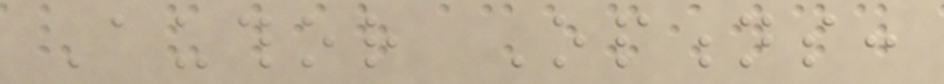Author Options:
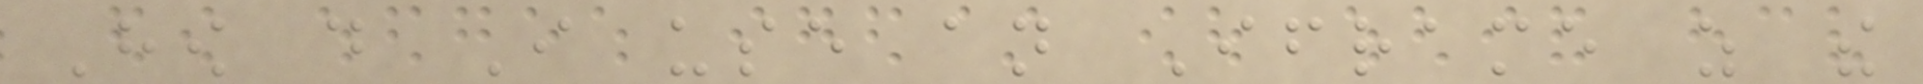How do I use an Iframe as the
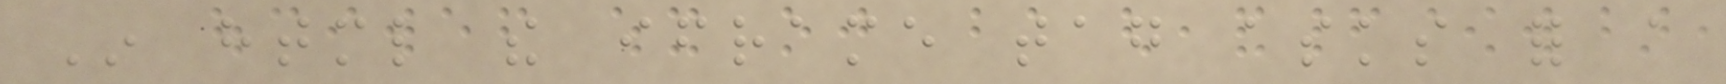In html the iframe tag asks for a
